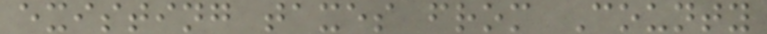existing taxes from County
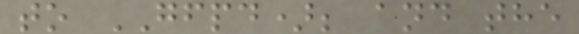to GFPD); and the
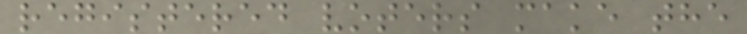registered voters make the
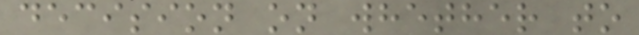decision on whether to
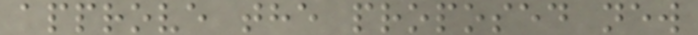approve the proposed new
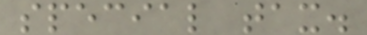special tax.
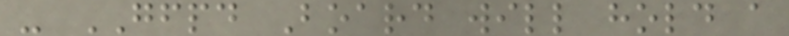- GFPD Board will hold a
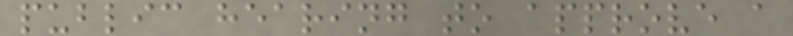public hearing to approve a
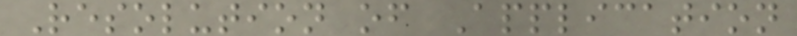Resolution of Application
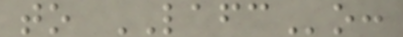to LAFCo:
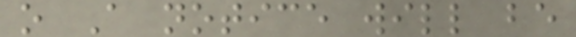o A notice will be
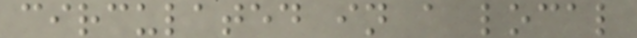circulated in a local
